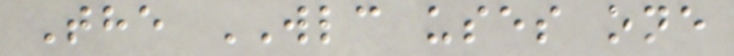The WLC uses one
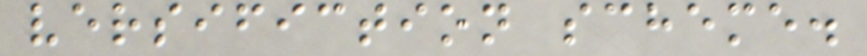versifiction scheme.
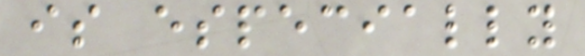is especially
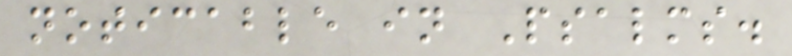noticable in Psalms.
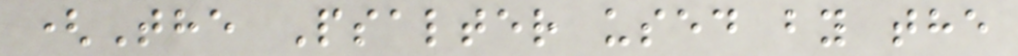(The Psalter used by the
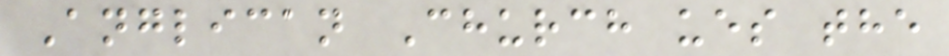Anglican Church ues the
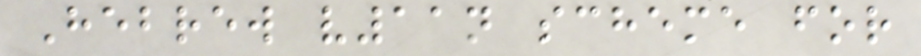Hebrew v11n scheme for
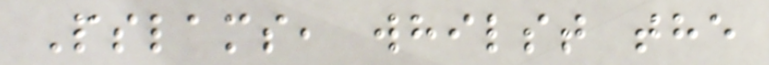Pslams, whilst the
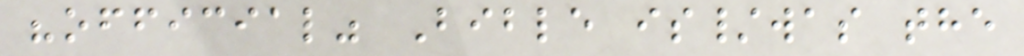"official" Bible is/was the
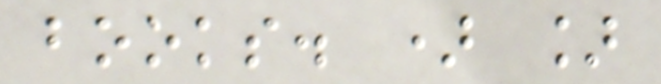books. ) ]
